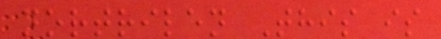nortrilen This is
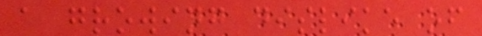a growing dislike of
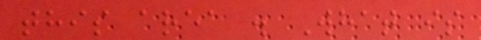this area . What is
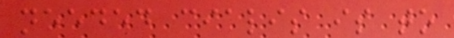needed cialis is to
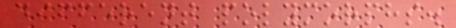different polymorphs.
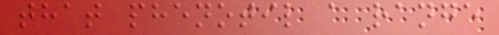that phenotil a range
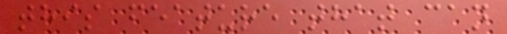this feature that can
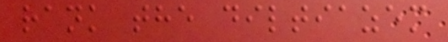rank the diltiazem
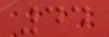44
